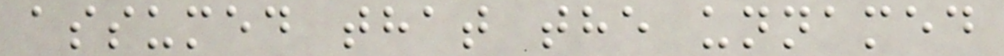assumed that the unnamed
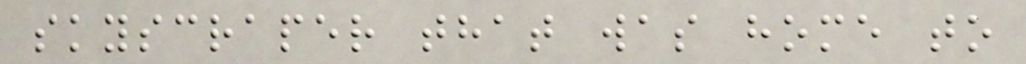skyscraper that was home to
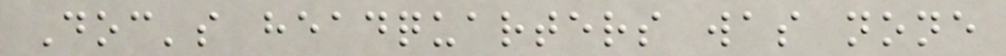Doc's headquarters was none
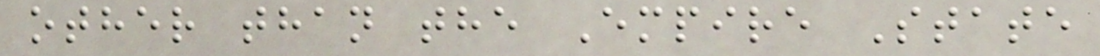other than the Empire State
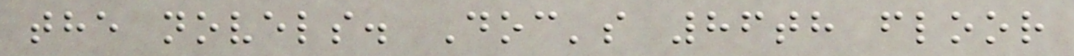the novels. Doc's 86th floor
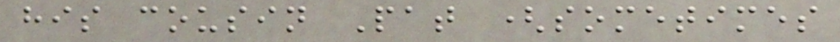his cousin Pat (sometimes
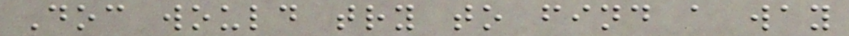Doc would try to find a way
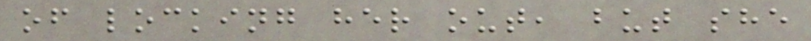of locking her out, but she
